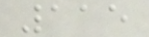115
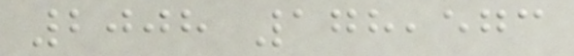2008 178,573
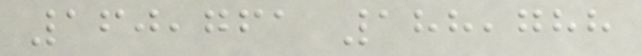160,761 188,788
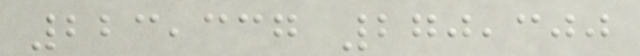223,337 270,300
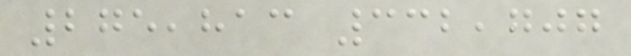275,813 332,707
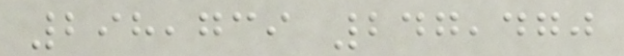298,739 247,470
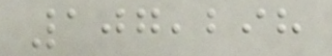107,298
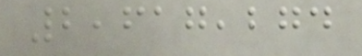2,617,274
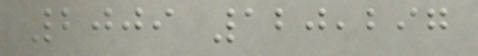2009 120,297
